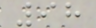98
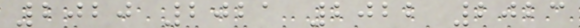2020 2021 2022 2023
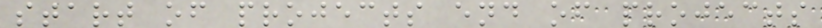start of projects end of projects
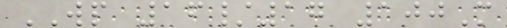WP 16/17 100M
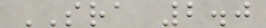SRA 2.0
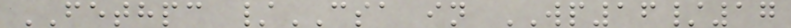FETHPC /CSA in WP16/17
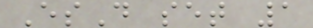EsD set 1
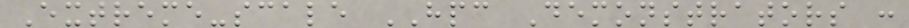Extreme-scale HPC Demonstrators :
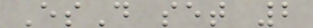EsD set 2
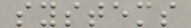systems
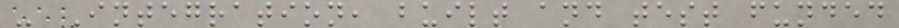- Integration, built and test funded
